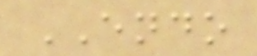ENDO
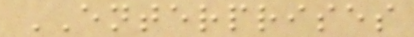ENTERPRISES
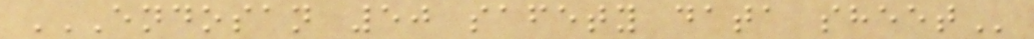ENDOSAN 50 SAFETY DATA SHEET
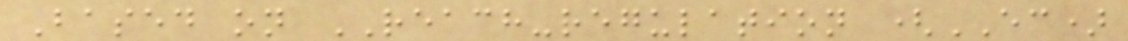Based on REACH-regulation (EC)
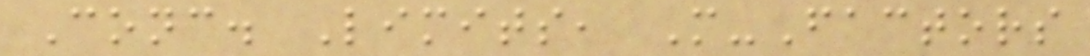Conc. Limits, M-Factors
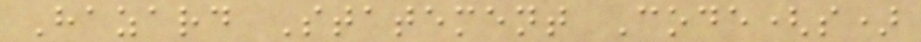Hazard Statement Code(s)
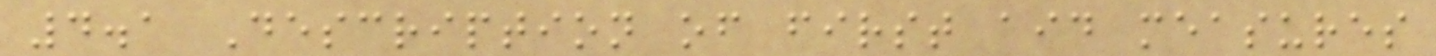4.1 Description of first aid measures
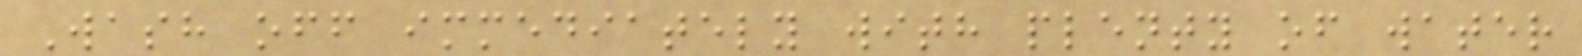Wash off immediately with plenty of water
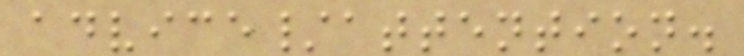advice/attention.
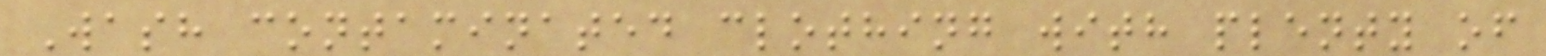Wash contaminated clothing with plenty of
